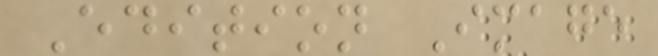Edition Image
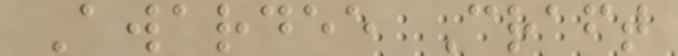Awardee Craft
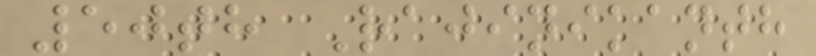50th Rajinikanth
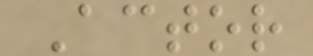Actor
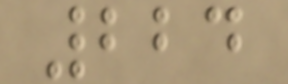224
